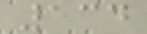134
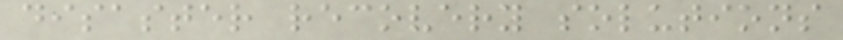disaster recovery solutions
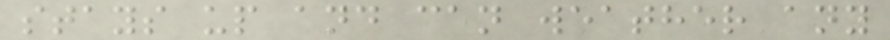stays up and can weather any
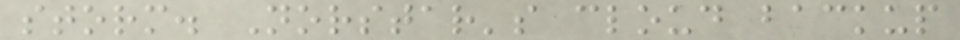storm. Norstar's cloud backup
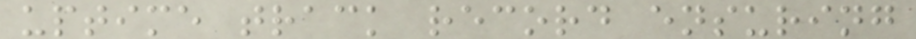uptime track record ensuring
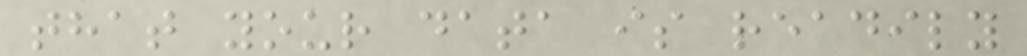that your data is readily
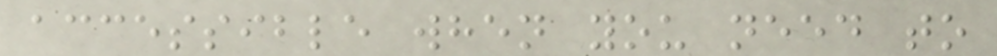accessible when you need to
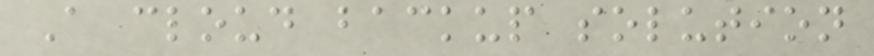A cloud backup solution
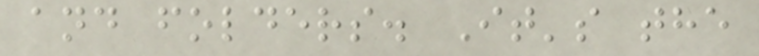and folders. It's the
